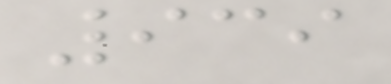939
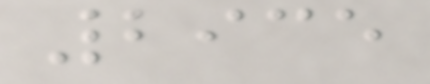2935
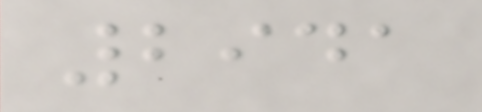2941
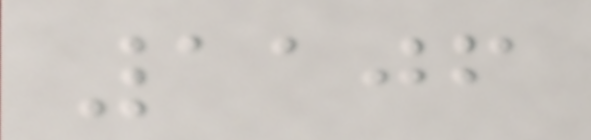1106
